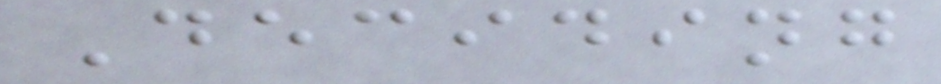Deciding
